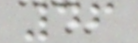46
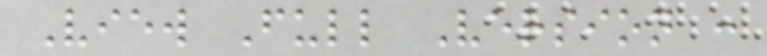View Full Version :
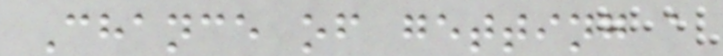Chance of getting a
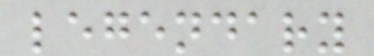legendary
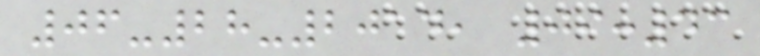06-28-2014, 09:43
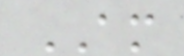AM
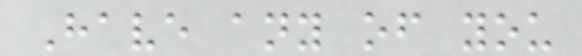Have any of you
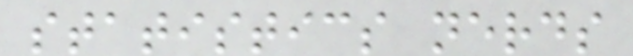statistics nerds
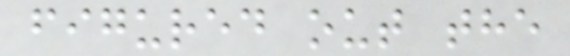figured out the
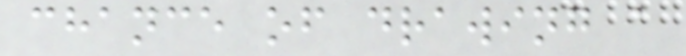chance of drawing a
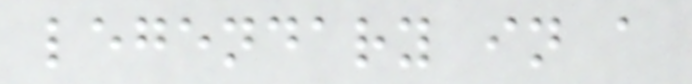legendary in a
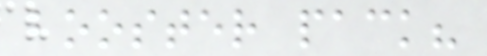booster pack?
